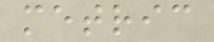metric
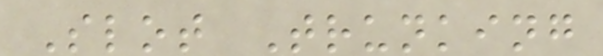Slot Trunking
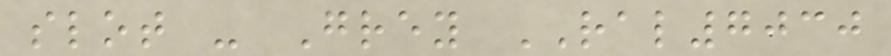slot - Grey RAL7030
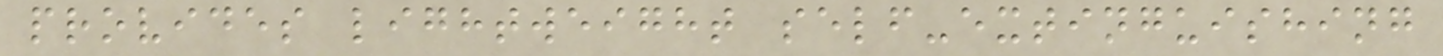provides lightweight self-extinguishing
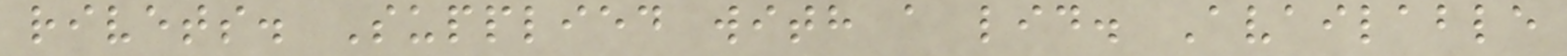rivets. Supplied with a lid. Available
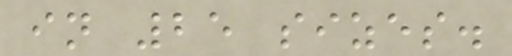in 25 sizes.
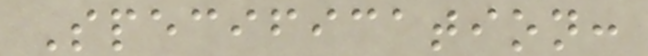Specification:
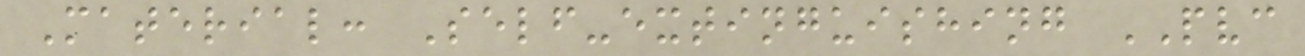Material: Self-extinguishing PVC
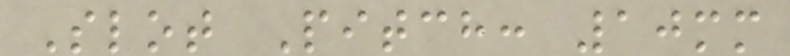Slot Pitch: 10mm
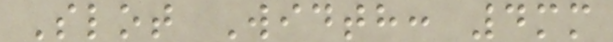Slot Width: 4mm
